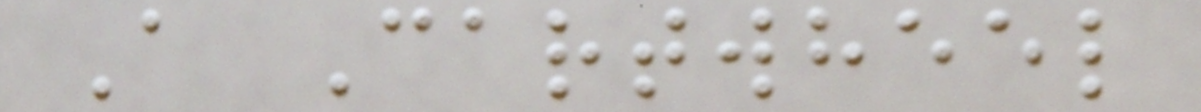A Cartwheel
